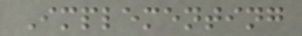Implementing
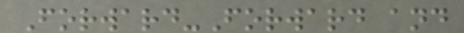Forward-Forward and
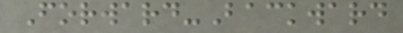Forward-Backward
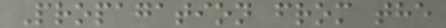Propagation from the
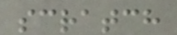scratch
